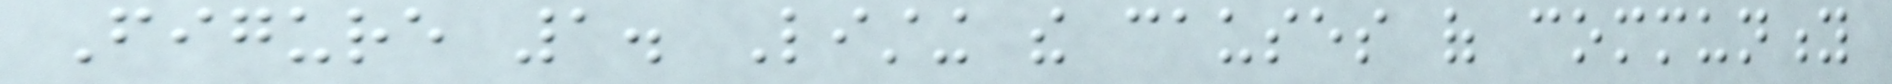Figure 1. Listing the causes of community
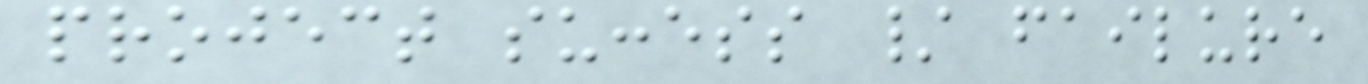project success / failure
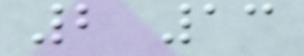2 13
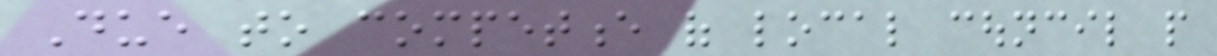Due to competence of local council people
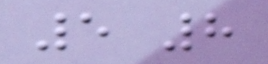5 8
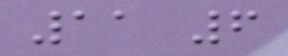11 6
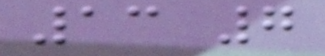13 7
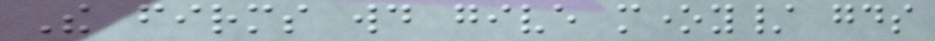The firms would give money/ goods
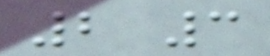2 3
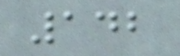142
